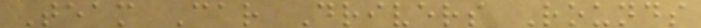Team Car Drivers Rounds
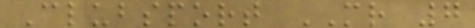Clubsport MR 7
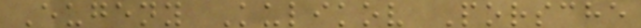Eugeny Kulikov Porsche
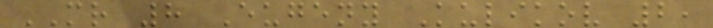MR 8 Eugeny Kulikov 2,
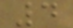4
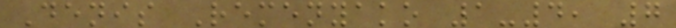Denis Remenyako 1-4, 7
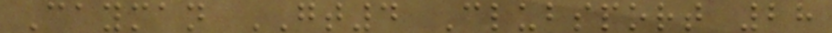Cayman GT4 Clubsport 28
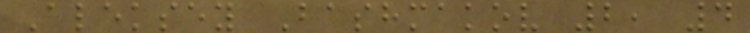Aleksey Bashmakov 2, 4
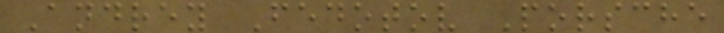Andrey Fedotov Porsche
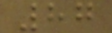87
